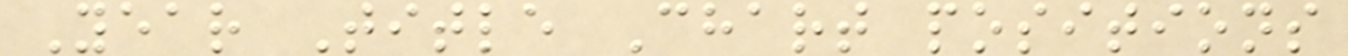Year Title Chart positions
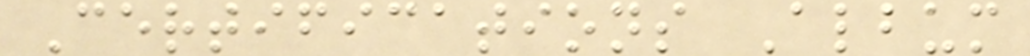Certifications Album
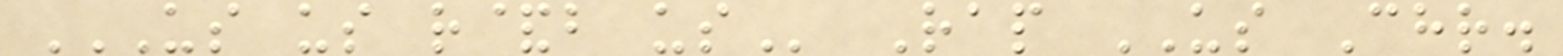US US R&B US Rap US Chr.
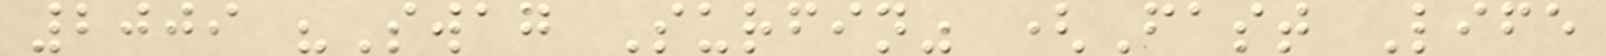2009 "Swag Surfin" (Fast Life
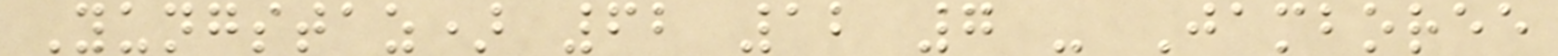Yungstaz) 62 12 7 - Jamboree
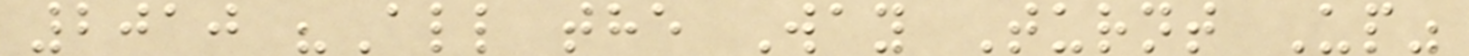2010 "All the Way Turnt Up"
